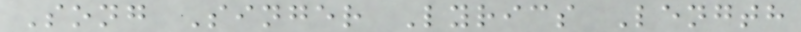Song Singer Lyrics Length
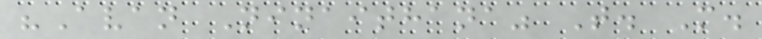"Avan Ninaithana" T. M.
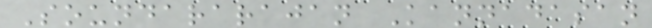Soundararajan Kannadasan
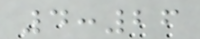4:26
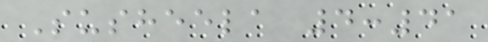Susheela 4:41
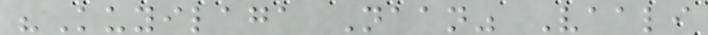"Kuyilaga Naan" Vaali
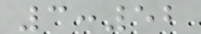3:52
